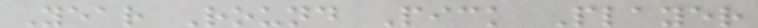Year Round Pick Player
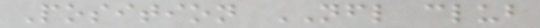Position NFL club
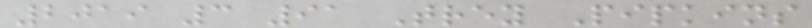2019 3 91 Trey Pipkins
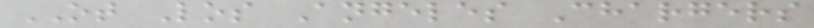OT Los Angeles Chargers
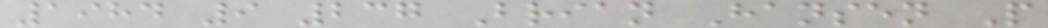1984 9 237 Brian Hansen P
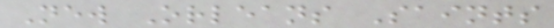New Orleans Saints
